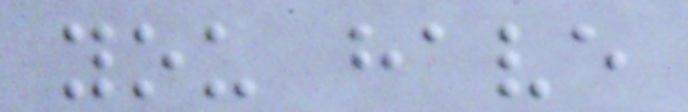you have
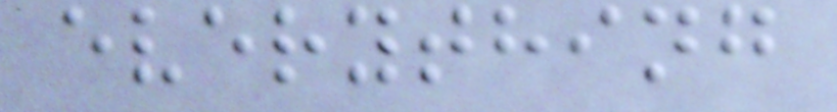everything
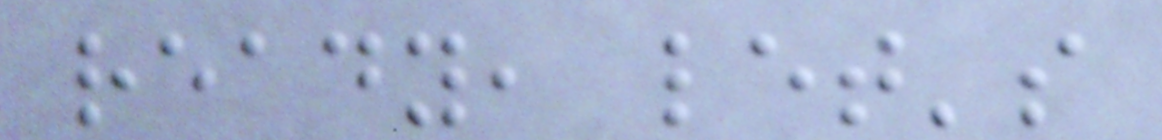ready, let's
